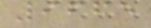9665
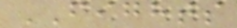FIGHTS
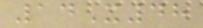14X48
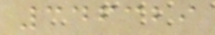346329
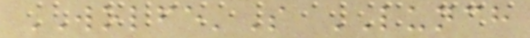WOLFE'S LUNCH
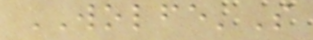WOLFE'S
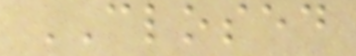CLOSED
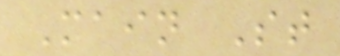Main St
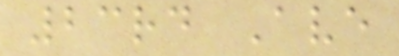23rd Ave
